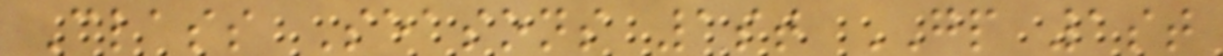Class Seasons 1st GP 1st
